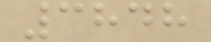3848
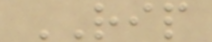RIP
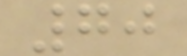70
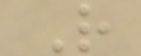R
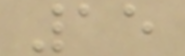15
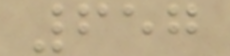657
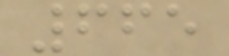665
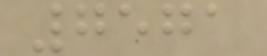7571
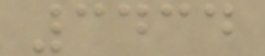3434
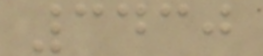3430
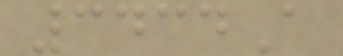3434A
